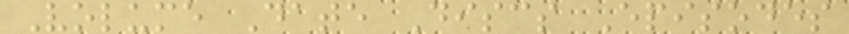Volume Date Discs Episodes
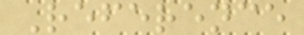Reference
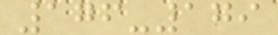176-179
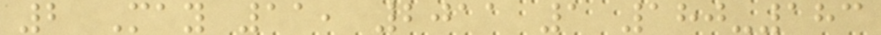2 May 11, 2011 1 180-183
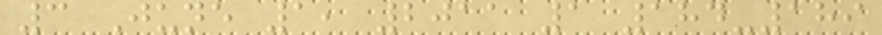3 June 1, 2011 1 184-189
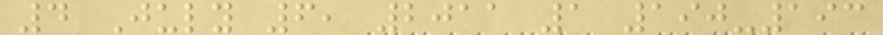4 July 6, 2011 1 190-193
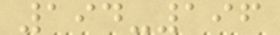194-196
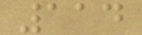114
